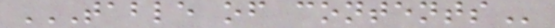TABLE OF CONTENTS
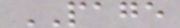PAGE
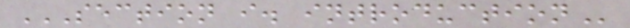SECTION I. INTRODUCTION
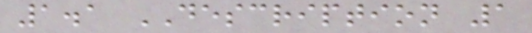1.1 DESCRIPTION 1
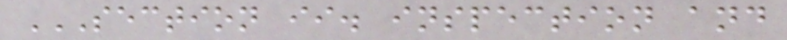SECTION II. INSPECTION AND
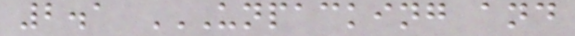2.1 UNPACKING AND
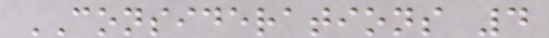CONSIDERATIONS 4
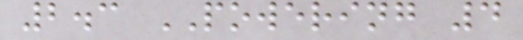2.3 POWERING 4
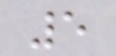5
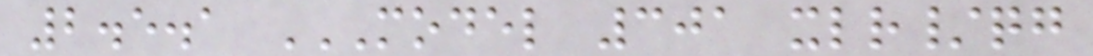2.5.1 MODEL 301 XLR/QG
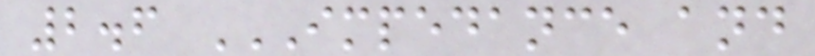2.6 IMPEDANCE AND
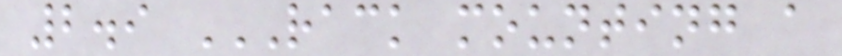2.9 RACK MOUNTING A
